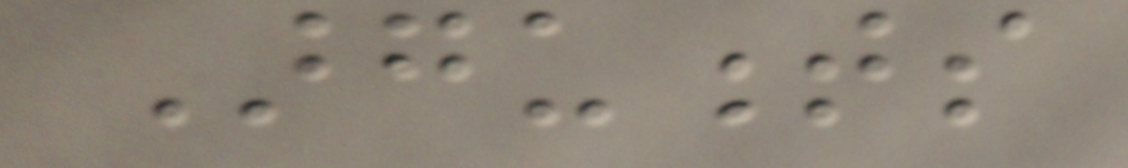Arguments
